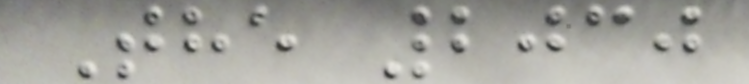The 2030
